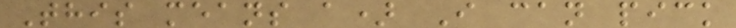This means a) I can pick
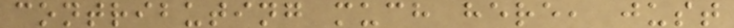contributing much here, just
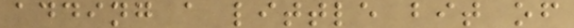adding a little bit of
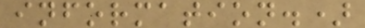information.)
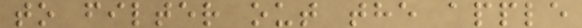to filter out the apple
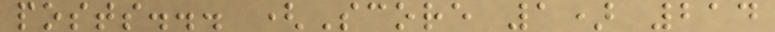posts... (Score 1) 214
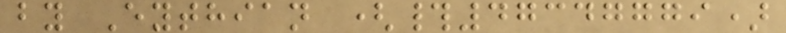by Eythian (#47347779)
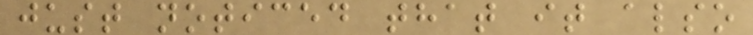just noticed that it also
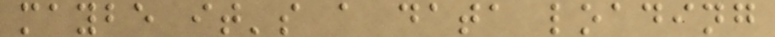maybe it's a data loading
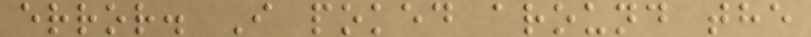error. I poked around the
